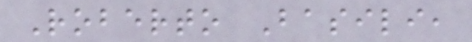Roberto Basili,
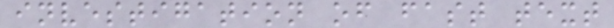investigation of fast text
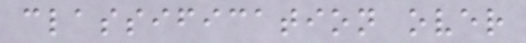classification over
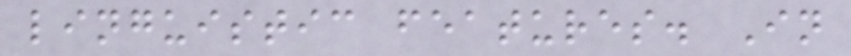linguistic features. In
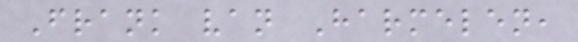Frank van Harmelen,
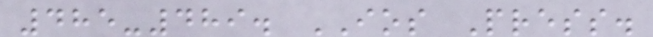485-489. IOS Press.
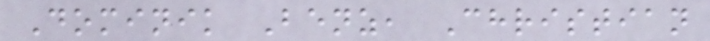Dominik Benz, Christian
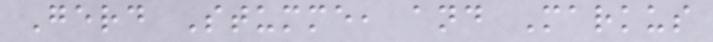Gerd Stumme, and Markus
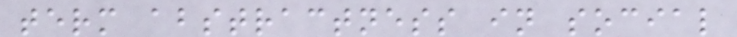term abstractness in social
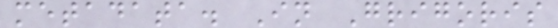metadata. In Grigoris
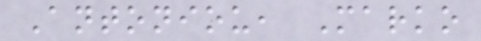Antoniou, Marko
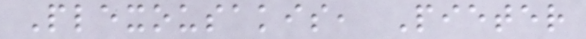Plexousakis, Pieter
